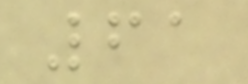61
